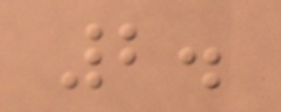2.
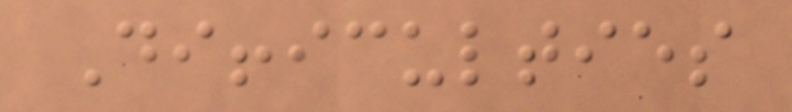Difficulties
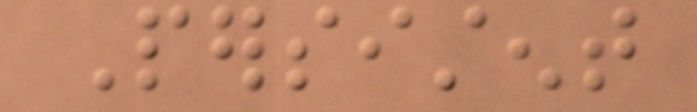Persistent
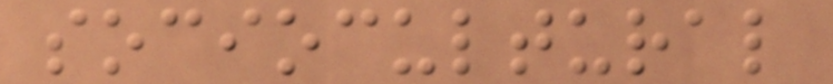sociocultural
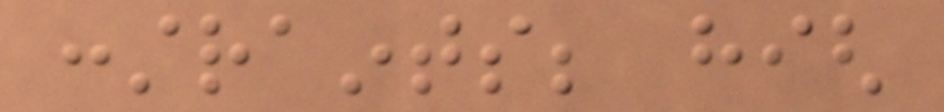constraints; high
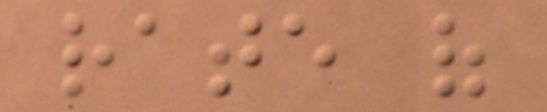rate of
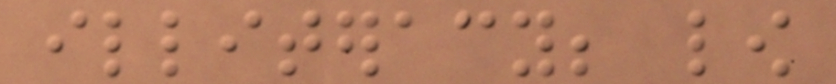illiteracy; low
